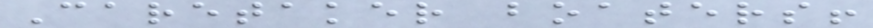Caretaker boaters!
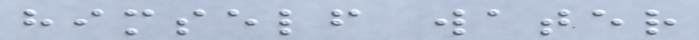himself water
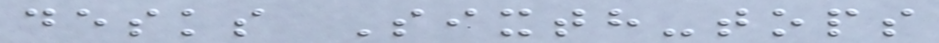desks Sixth-tops
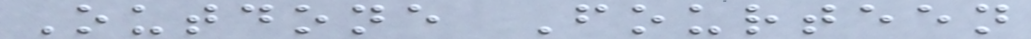Outdone Fourteen
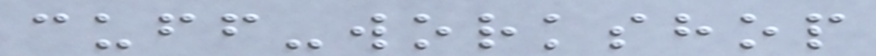cuff-workshop
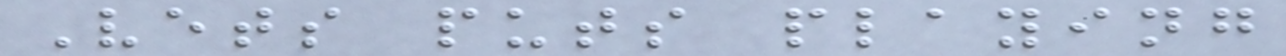Vets puts playing
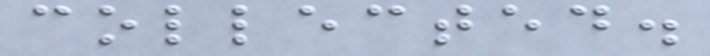collected.
